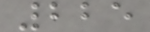225
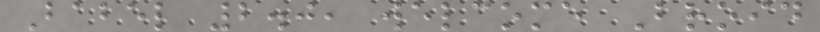Babel 2.0, welcome Broid
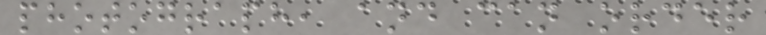photograph, and can order
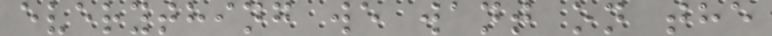everything we want on the
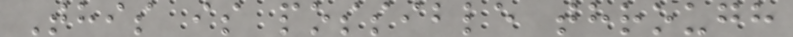This is possible through
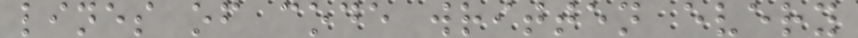lines of code written every
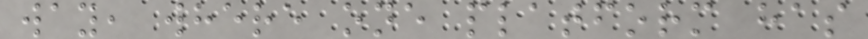way, where one platform has
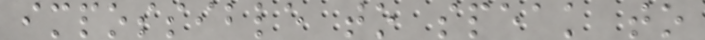impossible to speak to
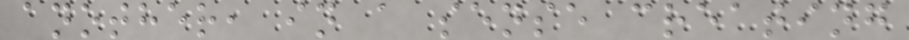another, in a sense creating
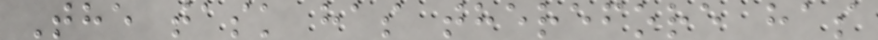The task has therefore has
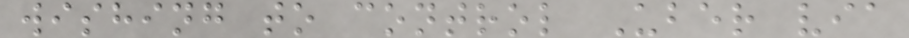wishing to control Uber via
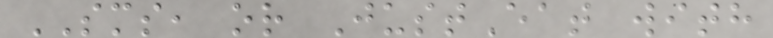SMS, or JustEat with
